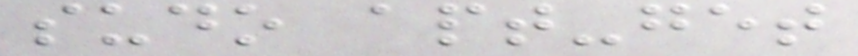sudo apt-get
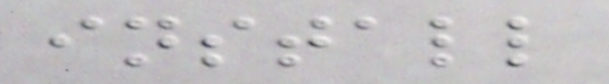install
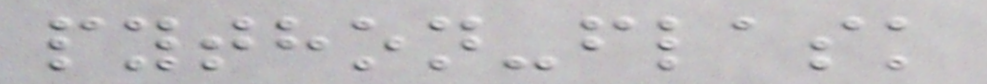python-flask
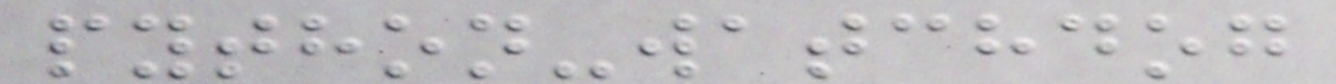python-watchdog
